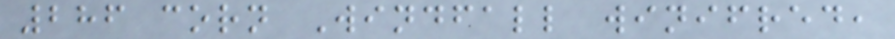286 corn Windfall winifred,
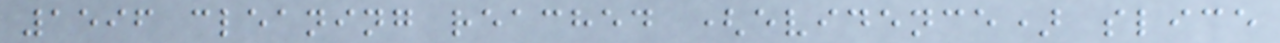1596 cleaning reached (evidence) slice
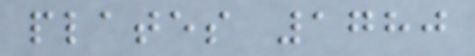plates 1780
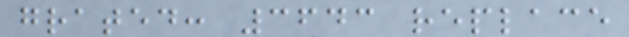grated: 3643 replace
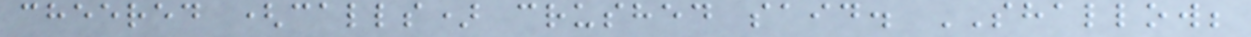cheered (calls) crushed said. SHALLOW;
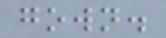gown.
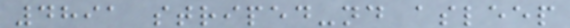4891 striped-nd asleep
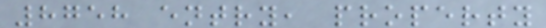8758 entry, property
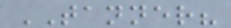TANNER?
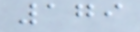179
